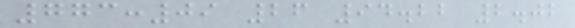773:09 26 94.22 2.02
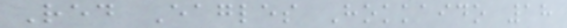Red Eagles Hokkaido 18
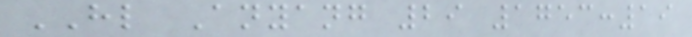HL Anyang 29 1753:19
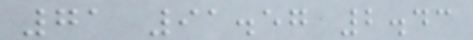71 91.57 2.43
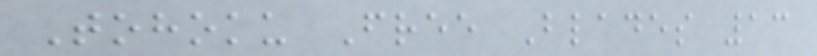Tohoku Free Blades 13
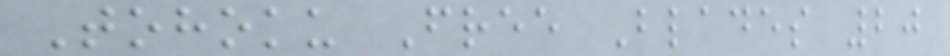Tohoku Free Blades 20
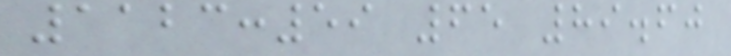1123:59 65 89.60
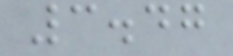3.47
